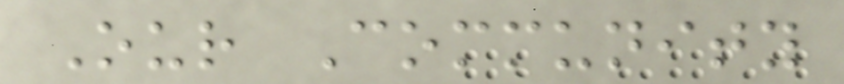Our Community
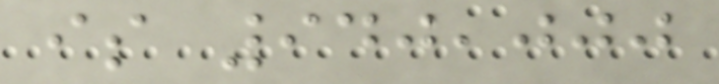is 940,000
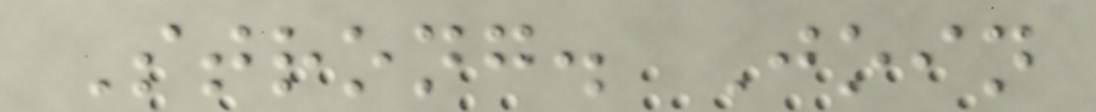Strong. Join
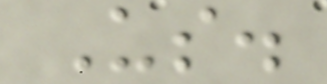Us.
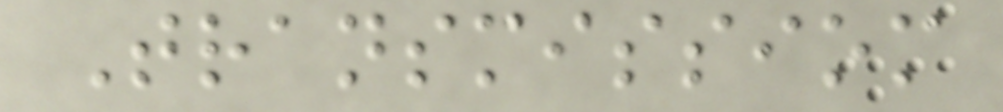Transmissiom
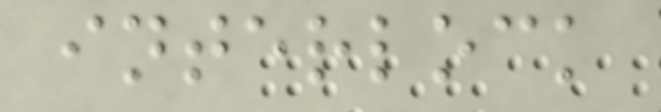interlock
